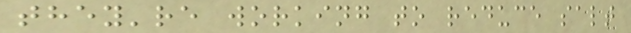they're working to reduce salt
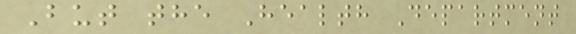But the Health Department
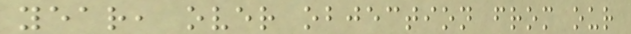year, over objection from our
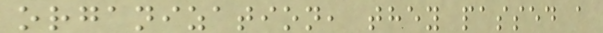organization, they passed a
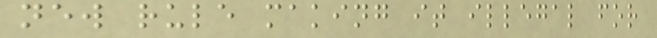new rule making it illegal for
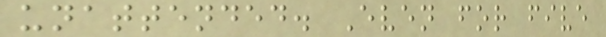unattended. Even for five
